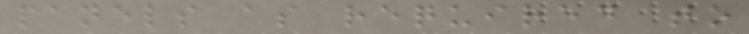panels as required to
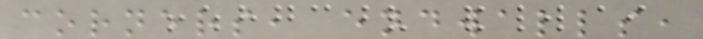corners, endwalls,
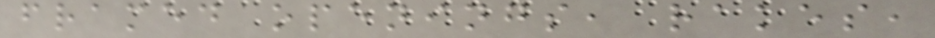framed openings, rakes,
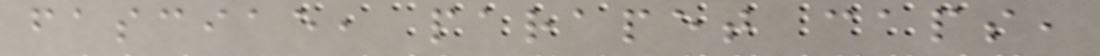fasciae, parapet caps,
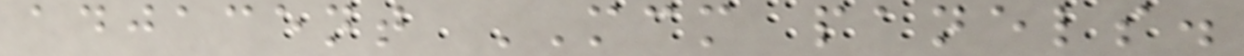adjacent MCM panels.
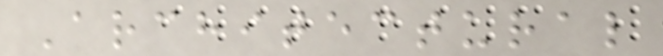Architectural
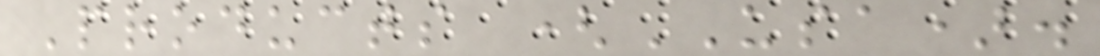Products (USA).
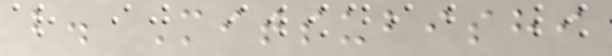b. Mitsubishi
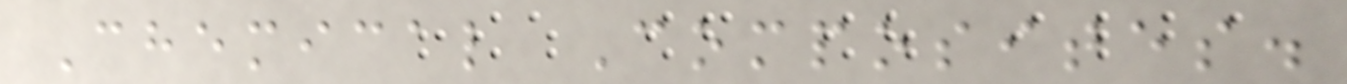Chemical Composites.
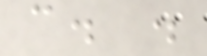c. .
